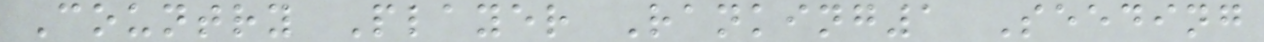Country Player Ranking1 Seeding
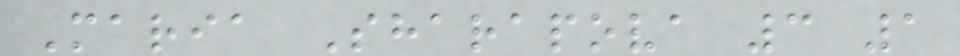Maria Sharapova 3 1
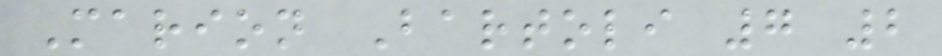Marion Bartoli 7 2
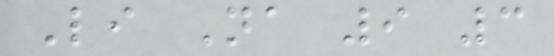Li Na 9 3
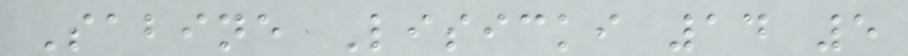Sabine Lisicki 14 5
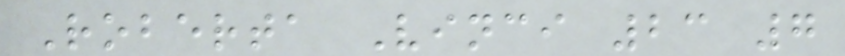Roberta Vinci 23 7
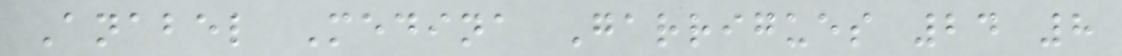Anabel Medina Garrigues 24 8
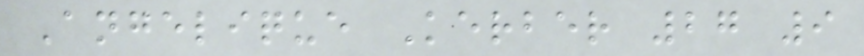Angelique Kerber 27 9
